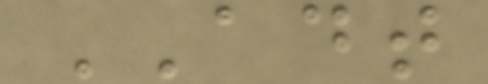ADT
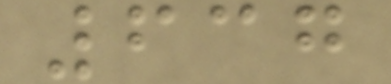637
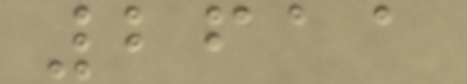2611
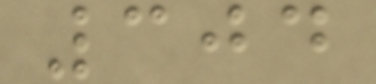304
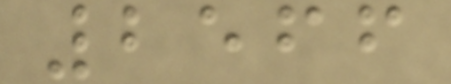2566
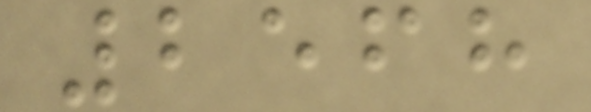2568
